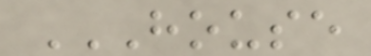HOUSE
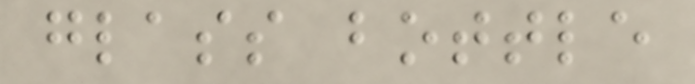glass bottle
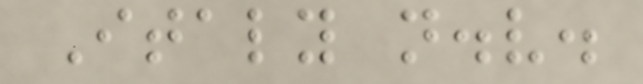Italy n.v.
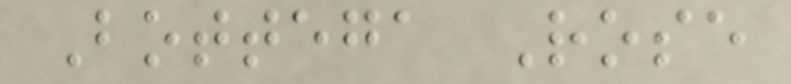Bottega Rose
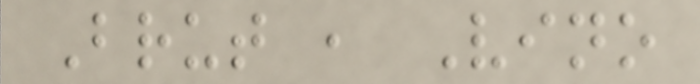Brut , Vino
